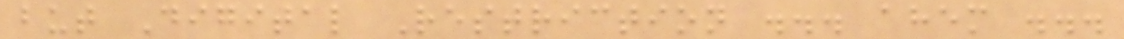but Digital Restriction ... ahem ...
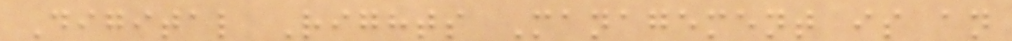Digital Rights Management is an
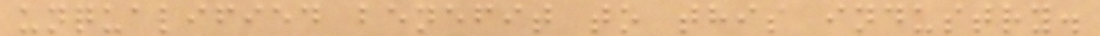unqualified benefit to this industry.
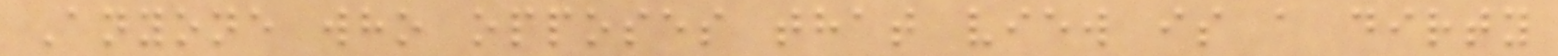Anyone who opposes that view is a dirty
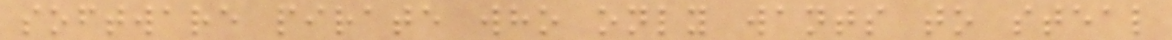software pirate who only wants to steal
